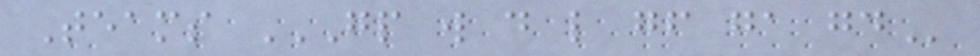Teams GP W D L GF GA GD
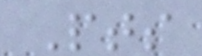Pts
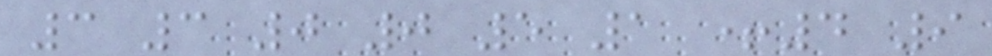3 3 0 0 5 1 +4 9
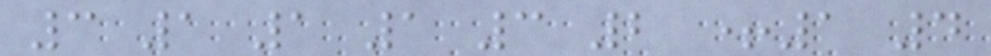3 1 1 1 3 2 +1 4
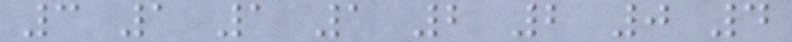3 1 1 1 2 2 0 4
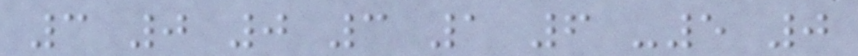3 0 0 3 1 6 -5 0
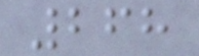268
